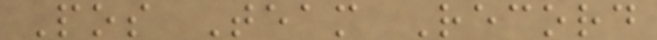Pos Team Record
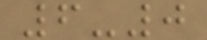6-0
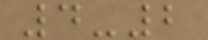4-2
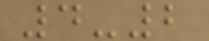4-2
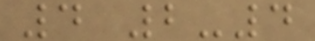4 2-4
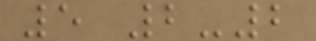5 2-2
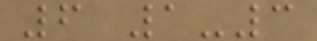6 1-3
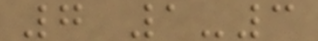7 1-3
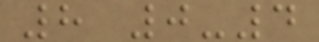8 0-4
